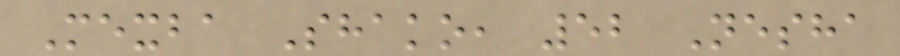Mexba Shako, 52 Nesha
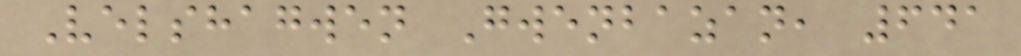Velshagwen Gwenbazan, 641
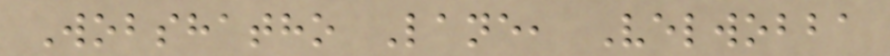Wobshatho Lane, Velwobba
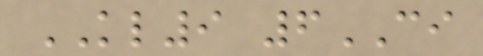KL9 6CI
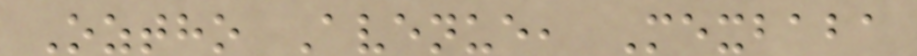Oztho Avenue, Mexbaba
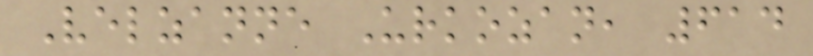Velzanne Urkozan, 614
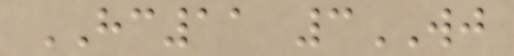HC11 3WJ
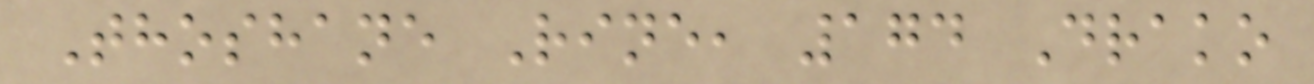Thoshane Rine, 174 Drako
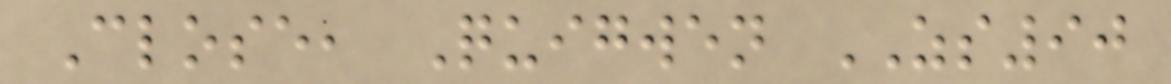Close, Quigwen ZS90
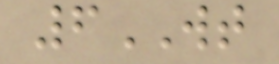6WT
